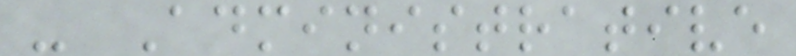- Administrative
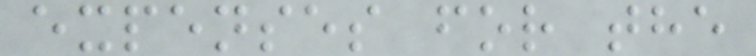expenses for the
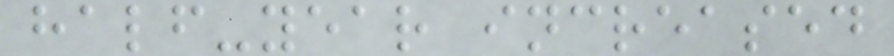half-year increased
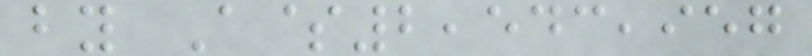by A$2,543,957
